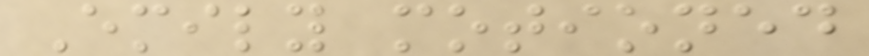Emily motioned
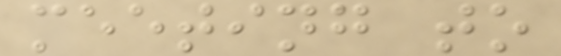meeting to
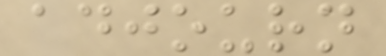adjourn
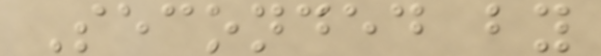Seconded by
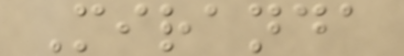Miranda
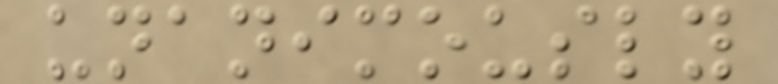unanimously
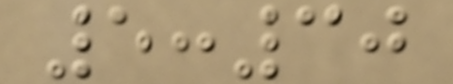5:30
